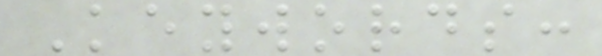Keywords:
